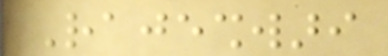Rajeshwari
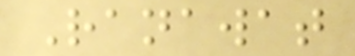Ranawat
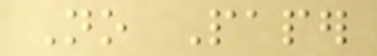No Paper
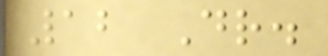12 Dr.
